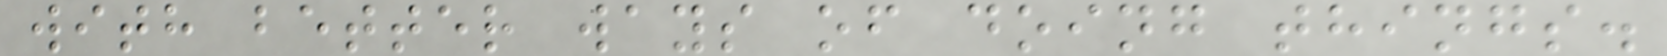with better ways of doing things.
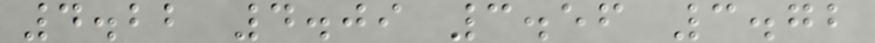4.22 4.09 3.56 3.72
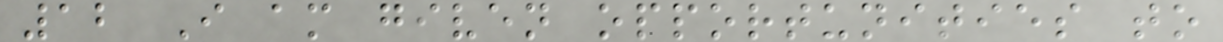12 I am given opportunities to
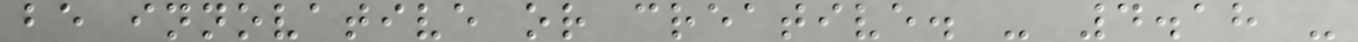be innovative or creative. - 4.18 -
